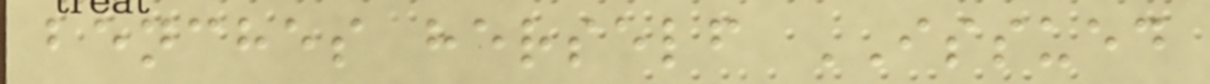benches herself ISSUED
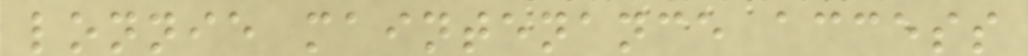lonnie maintenance access
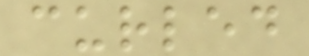curled
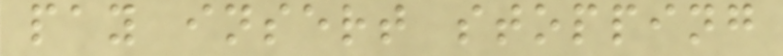pay insert stopping
